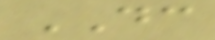DC
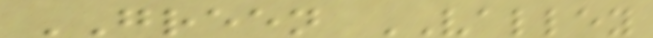GREEN VALLEY
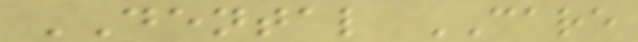DENTAL CARE
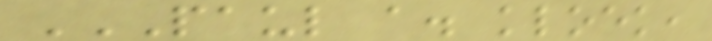PAUL A. KLOEK,
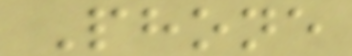Phone
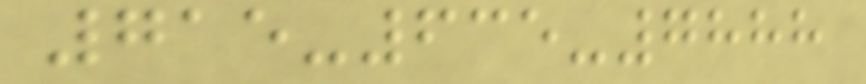715-635-7888
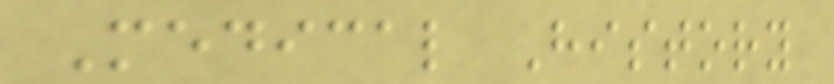Medical History
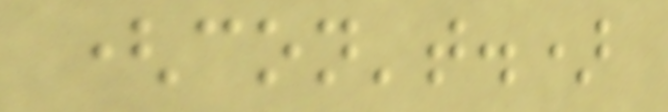(con't.)
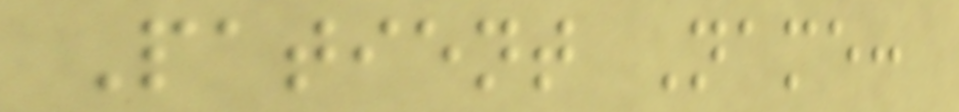Patient Name:
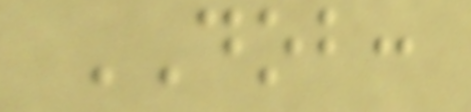DOB:
